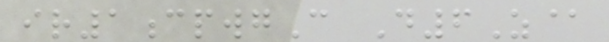ir1cpwgC D6Z@
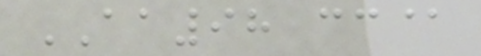AA98 cc@
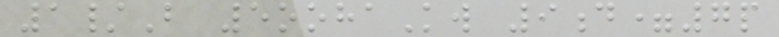1/B 5oohaKw 9d=7p
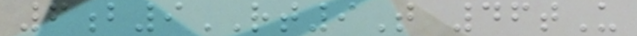6b9RT9T 46tU
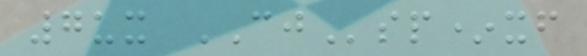7ux CJsp*xf
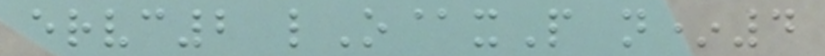ervc2 lO@xP n*4
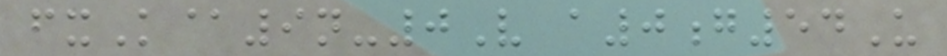fxK@9n-0V a0g54U
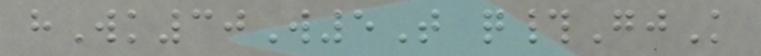hWk30W5T q#GjK
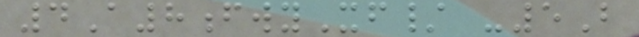4A8fwyXf/ -5B
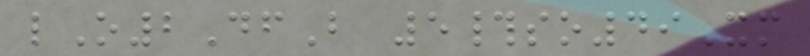lO2DfB 5#so49Xm
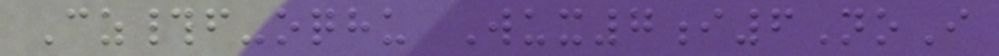Cz#f-oqhu Wux7i6NoI
